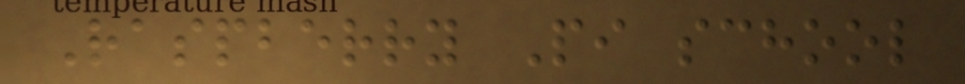Raspberry Pi school
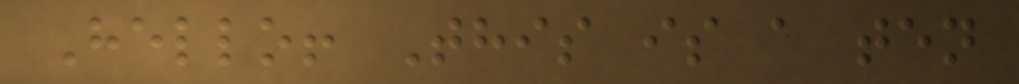Hello! This is a ten
